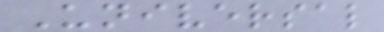Universal
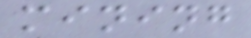mining
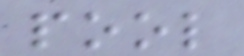pool
